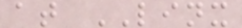at LINX
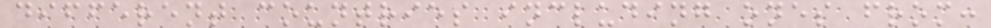different countries including ones from:
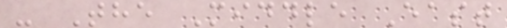- The Middle East
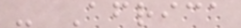- Africa
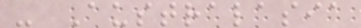- Australasia
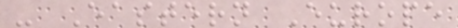- Eastern Europe
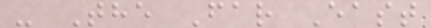- The Far East
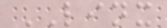LINX
